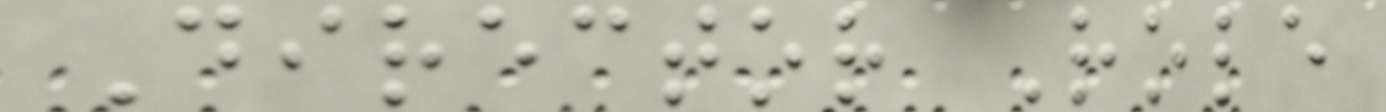Director Role
